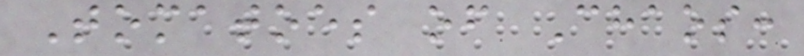Tomatoes of Chaos:
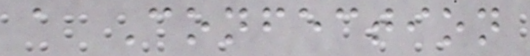a Confection
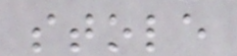stole
